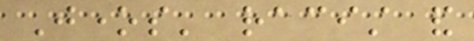Jones' racist and
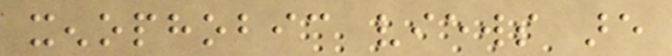xenophobic views are
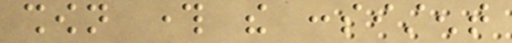shown through the consistent
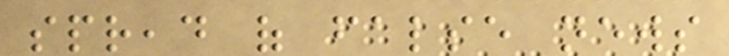spread of false news
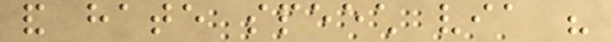and hate speech via his
